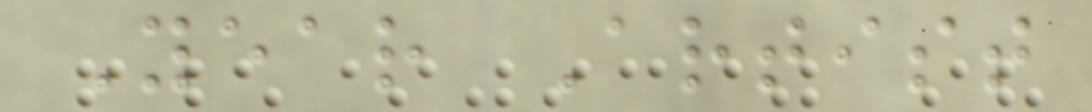Year Artist
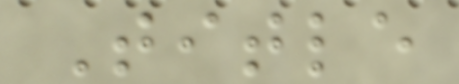Title
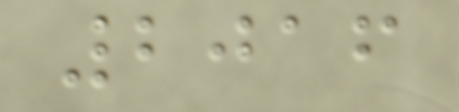2016
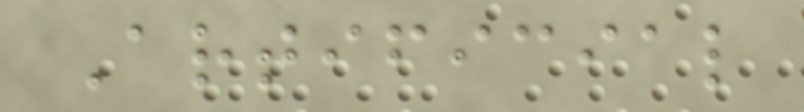Artificial
